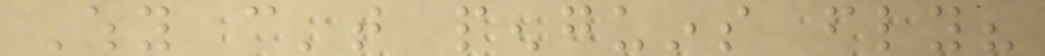Why can't penguins fly?
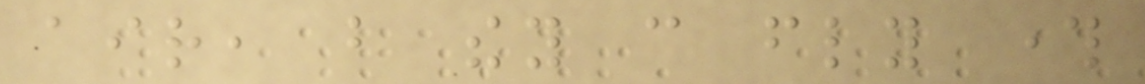air, but they can fly through
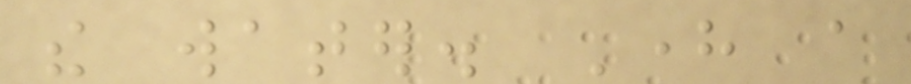the water. Here a
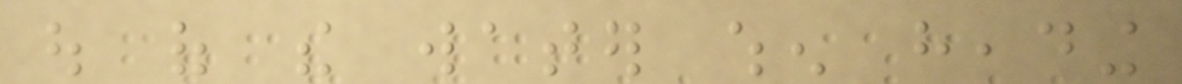out of the water when heading
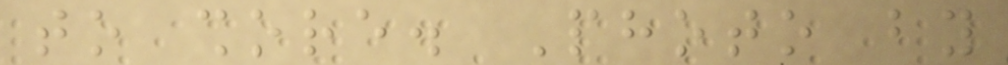to shore. Photo by
